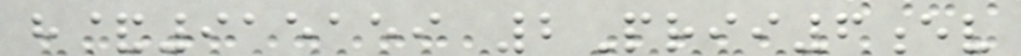h&915159 2Prii6ev
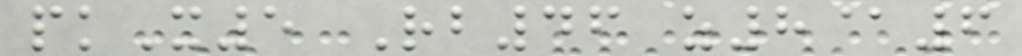pkX5 Rb46 z8@6
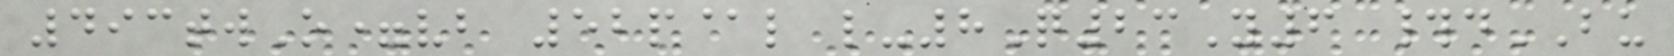493twO=vb 52p@l l-8Q23Y6 #dBU
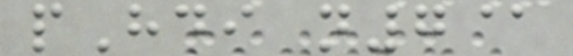pHdi n7@
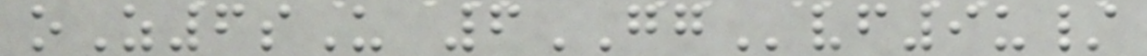oZ6sU 6GGvf9u/
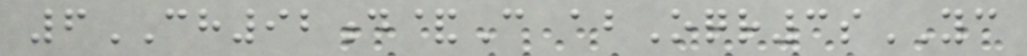6CH92d&C abOqr3sYC
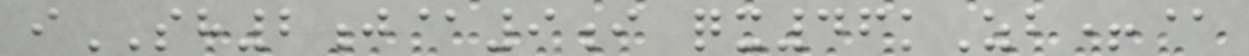iSH2j@9i qx46kZb+@
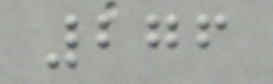276
